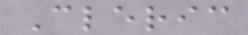Cleric
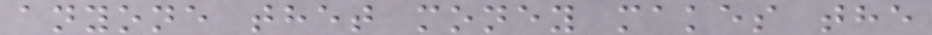anyone thet money makes the
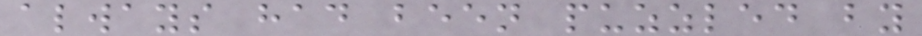always had been puzzled by
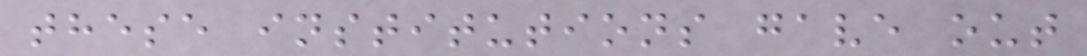these institutions gave out
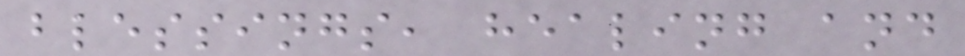blessings, healing and
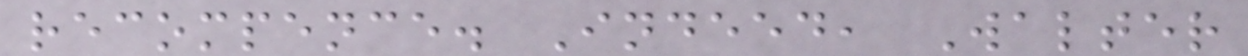recompence. Indeed, Walter
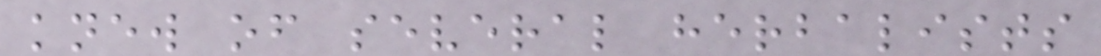knew of several herbalists
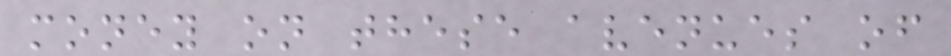money on these avenues of
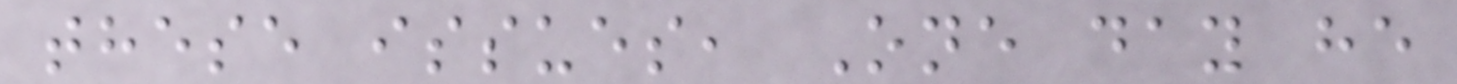these issues, One day he
